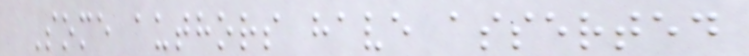Some authors have asserted
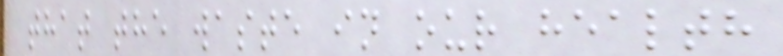that the waste in our health
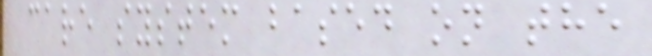care system based on the
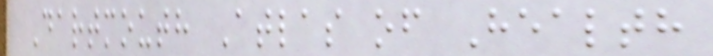Dartmouth Atlas of Health
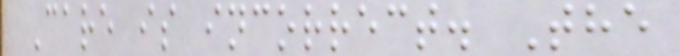Care is incorrect. The
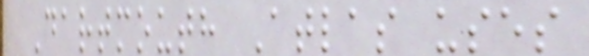Dartmouth Atlas uses
